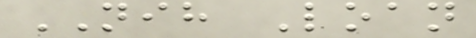NIH Loan
